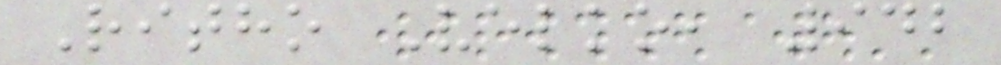Ritho Velko, 942
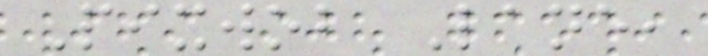Pixwob Lane,
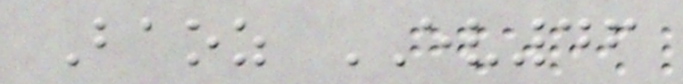Baoz EV46
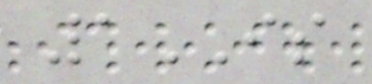1IS
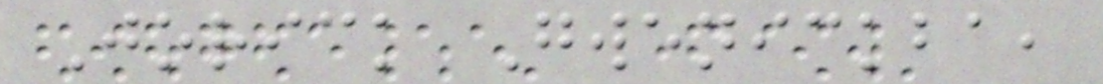Jorick Gwenickba,
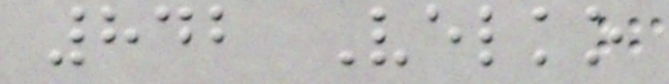842 Velko
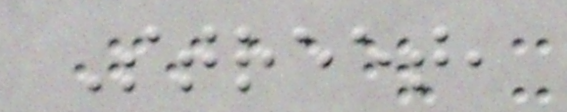Street,
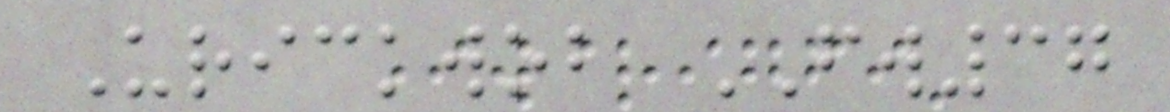Urickwob FW37
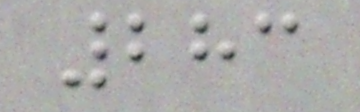283
